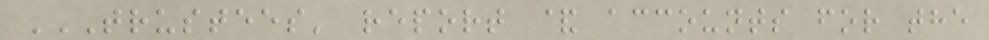TRUSTEES' REPORT & ACCOUNTS FOR THE
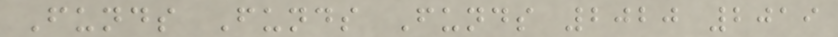Funds Funds Funds 2020 2019
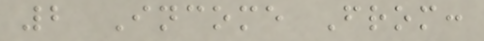2 Income From:
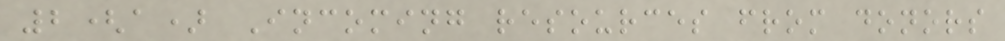2(a) Incoming resources from donors
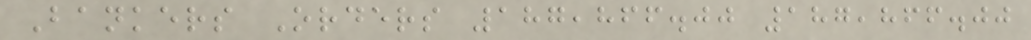Bankers Orders 187,866.00 187,866.00
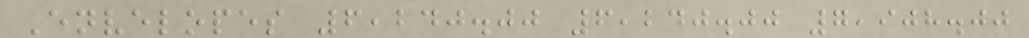Envelopes 6,240.00 6,240.00 7,908.00
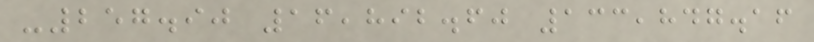-257.90 16,892.60 133,847.16
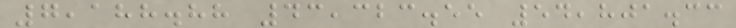7,188.88 43,323.55 54,801.33
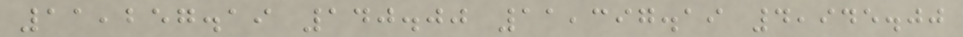11,257.19 140.00 11,397.19 4,945.00
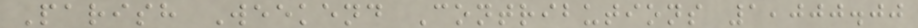Parish Weekend Contributions 1,000.00
